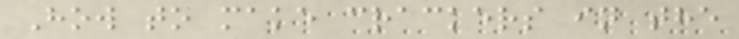How to make crackers in the
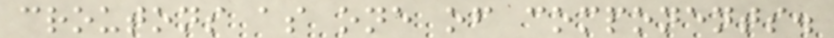croutons as one of components.
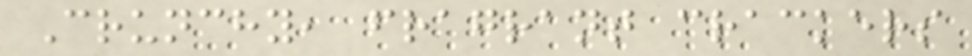Crunchy, fragrant crackers
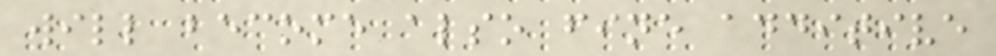will become also fine additive
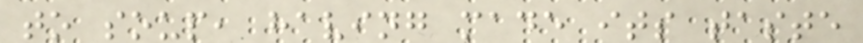to soup, having made its taste
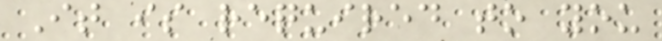It is required to you
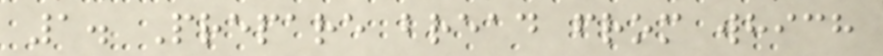1. Prepare bread from which
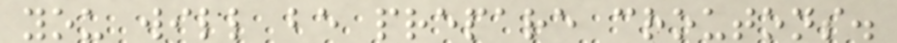you will be prepare croutons.
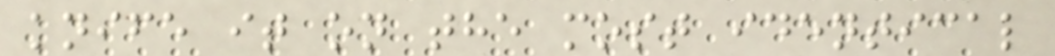knife it on the most identical
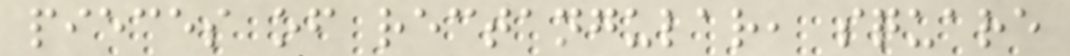pieces of rectangular, square
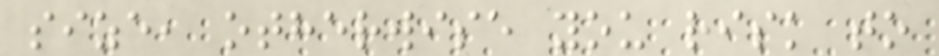size, otherwise you risk to
